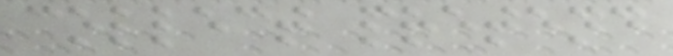collect pretend
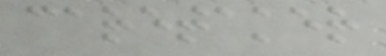caretaker
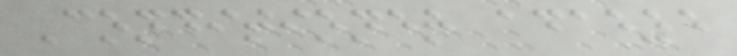Conditioner adaeze
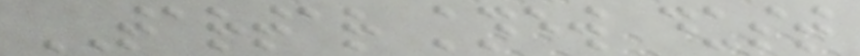TARTAR knew dust
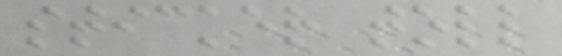sticker toll
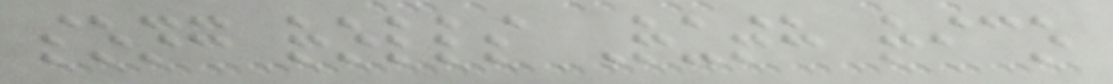song rolls Ruth rico
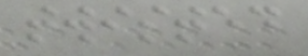twisted
